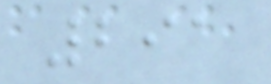291
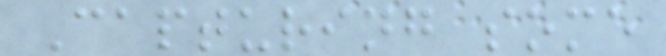Capturing some
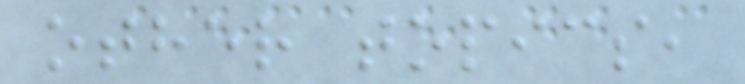other topics,
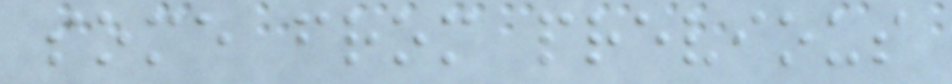some from previous
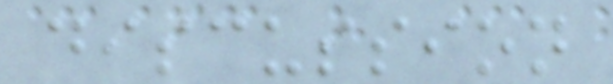discussion
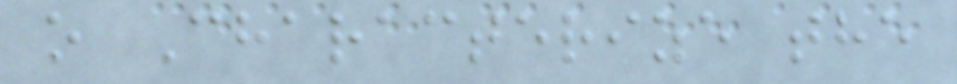o Characterize the
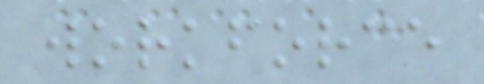workforce
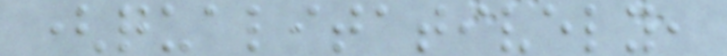(qualitatively,
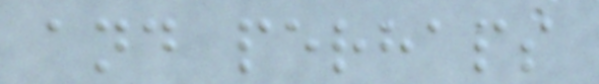and perhaps
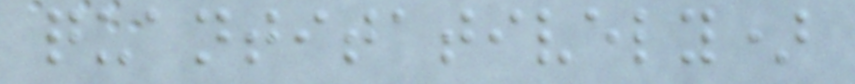quantitatively)
